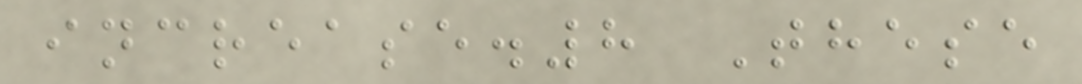increase.8 These
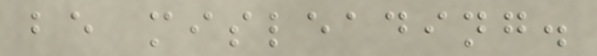be misleading.
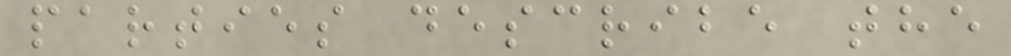parties describe the
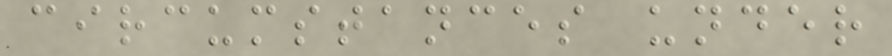circumstances under
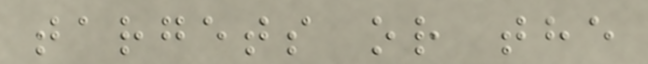targets or the
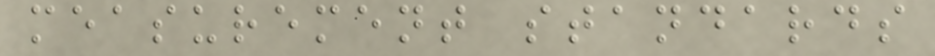measurement standards
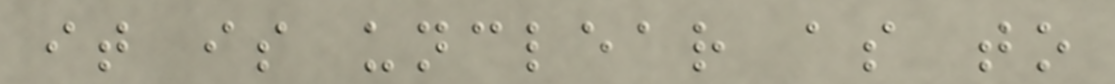it is unclear as to
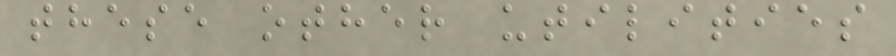these other utilities
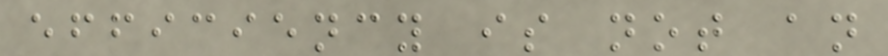efficiency is not an
